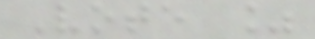Vote %
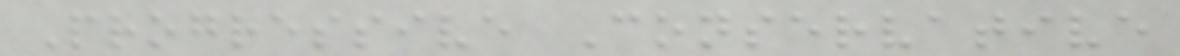Progressive Conservative
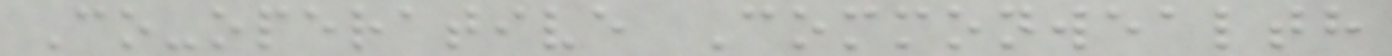Co-operative Commonwealth
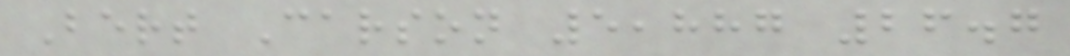Bert Carson 5,887 26.7
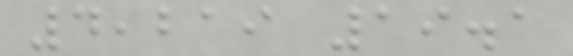4,219 19.1
